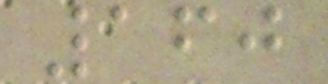160
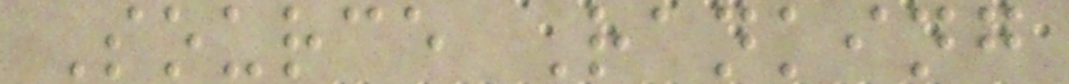Source Ranking
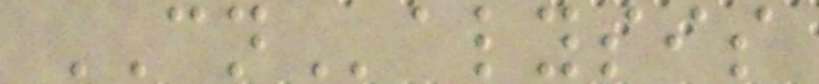CNalysis
